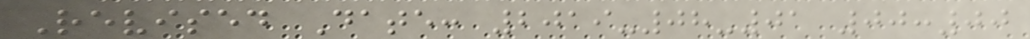Revised Date: 2019-08-01 00:00
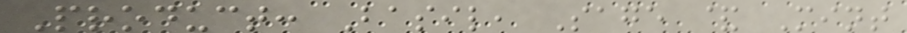Product: Basil, Sage & Mint
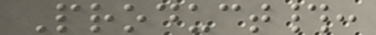Product#:
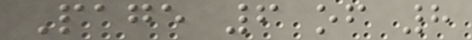Page 6 of 8
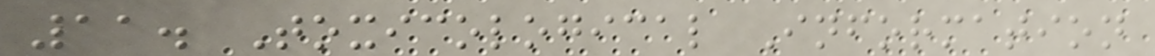11. Toxicological Information
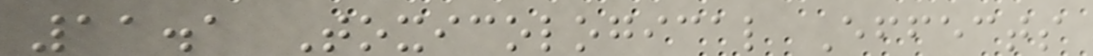11.1 Toxicological Effects
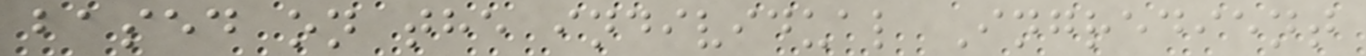based on the individual Ingredient
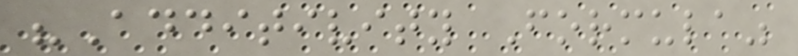"Additivity Formula"
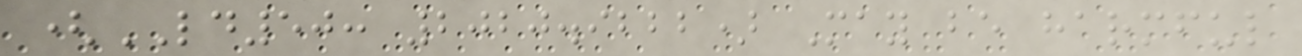(LD50: 2020.9222) May be harmful
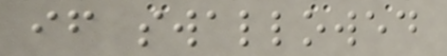if swallowed
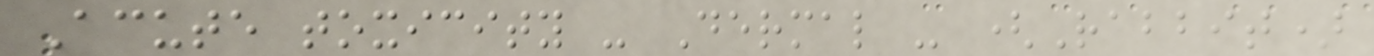Acute toxicity - Dermal - (Rabbit)
